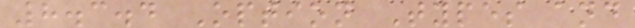8.3.4 Option Types and
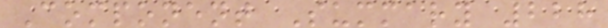Component Summary 228
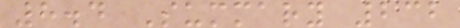8.4 Summary 232
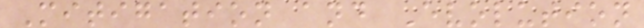Mitigation and Evolution
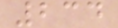234
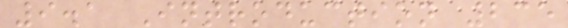9.1 Introduction 235
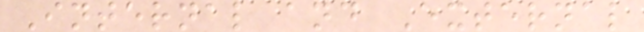Internal and External
